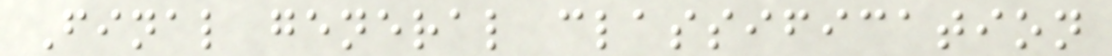Final general classification
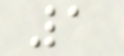1
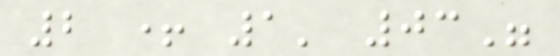2 + 1' 03"
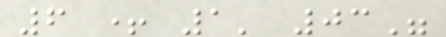6 + 1' 03"
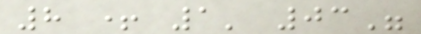8 + 1' 03"
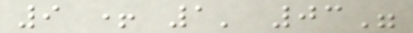9 + 1' 03"
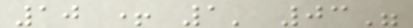10 + 1' 03"
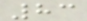83
